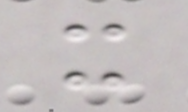it
